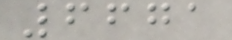6671
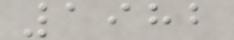1982
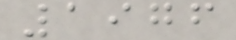1976
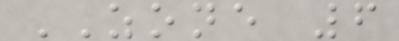ZONE 6
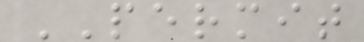PERMIT
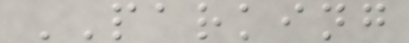PARKING
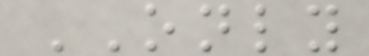ONLY
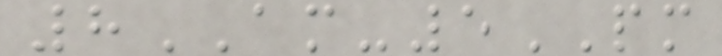8AM-5PM
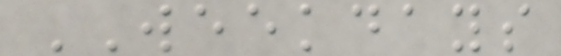WEEKDAYS
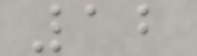12
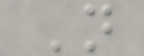N
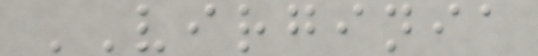VIRGINIA
